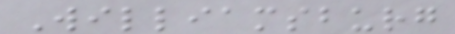Williamsburg
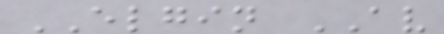ELGIN AV
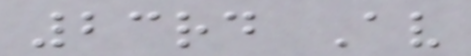23rd Av
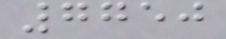7750
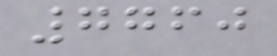7760
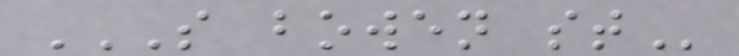S BOWEN ST
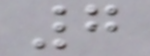7
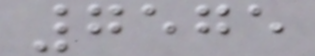7575
